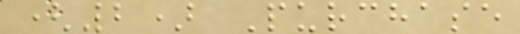(2) Purchase
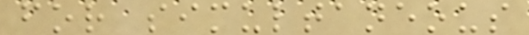for simultaneous
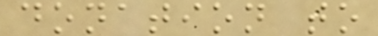donation to
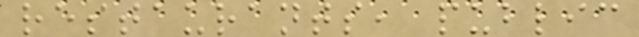restaurants, public
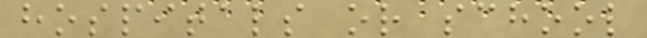hospitals or school
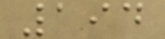194
